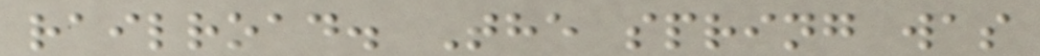railroad. The spring was
